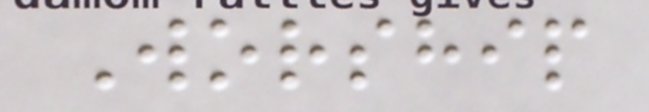Worship
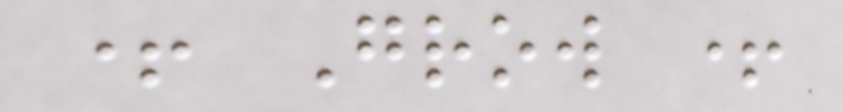+ Grow +
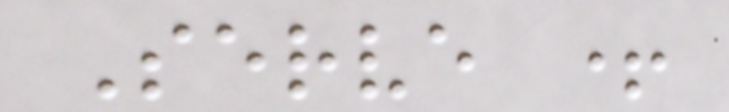Serve +
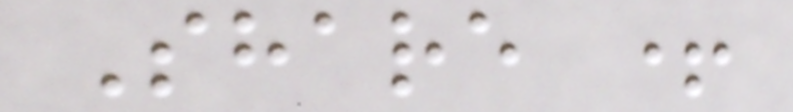Share +
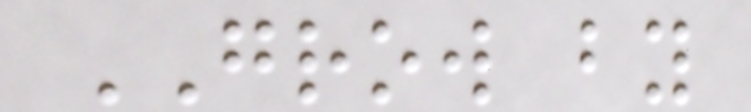GROW by
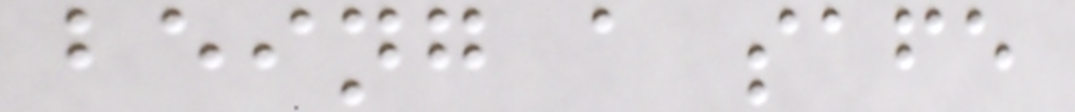being a safe
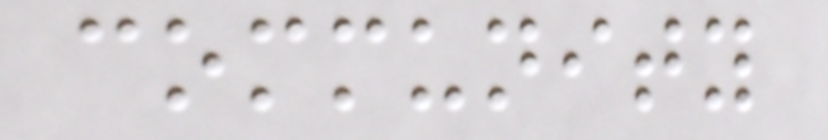community
